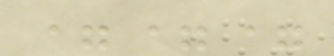===
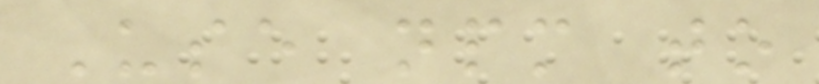Use npm to
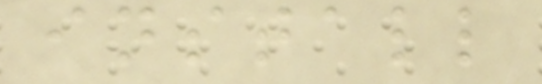install
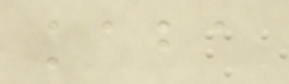kaba
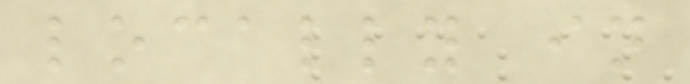locally in
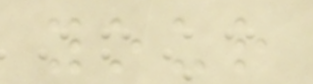your
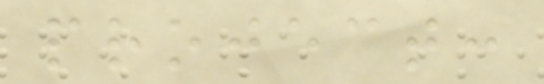project:
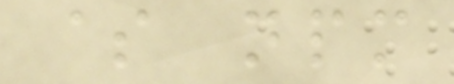$ npm
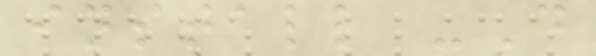install -D
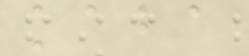kaba
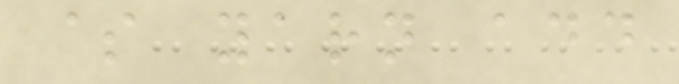$ yarn add
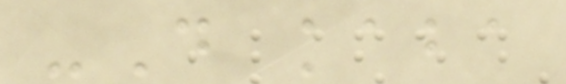-D kaba
